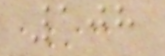108
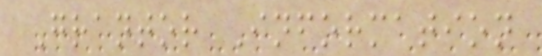Grantor Information
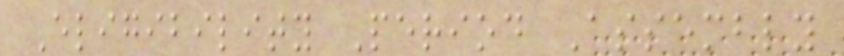Eligibility Period Assembly
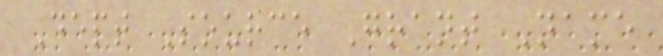Dept Source Grant Name
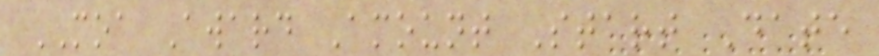MOA Award Amount Start Date
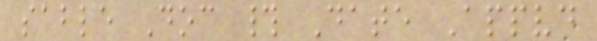sable Doc # Date Appvd
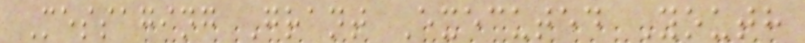Messaging Grant Executed Youth
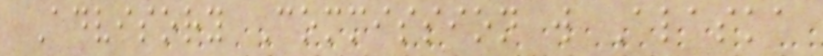Advisory Commission w Alaska
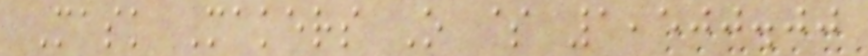Mask Makers O $ 1,500.00
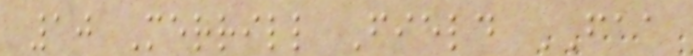10 Merrill Field FAA
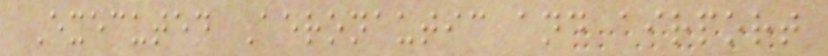Executed Aeronautic and airport
